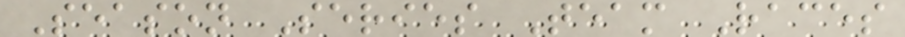Season Series Team Races
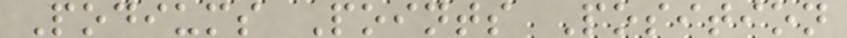Podiums Points Position
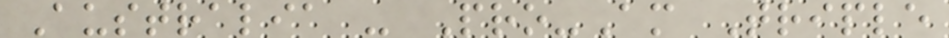Australia - Pro-Am Triple
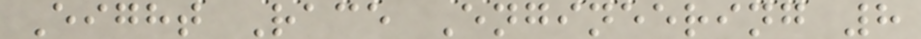Eight Race Engineering 8
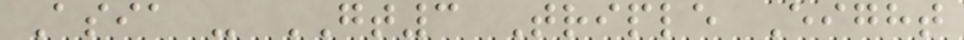Asia - GT3 Triple Eight
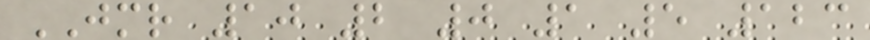JMR 10 2 0 1 5 123
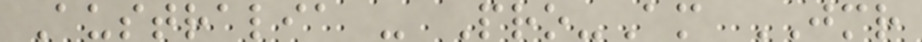Australia - Pro-Am JMR
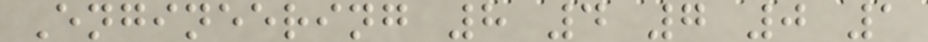Engineering 8 4 7 0 1
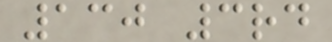130 3rd
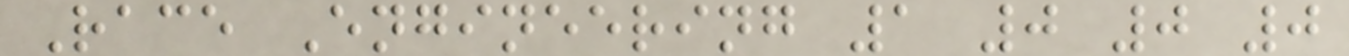Race Engineering 1 0 0 0
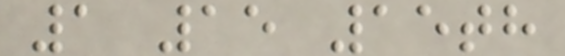1 15 15th
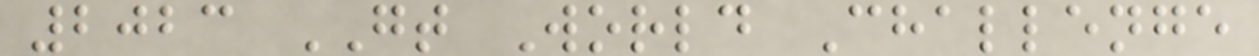2023 GT World Challenge
